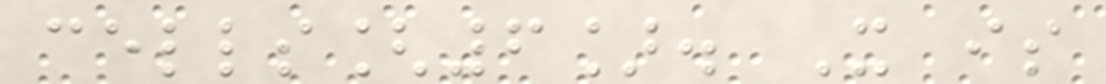cells[6]. It is
